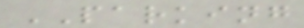PARKING
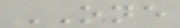ONE
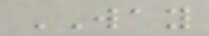WAY
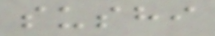sushi
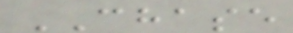CHASE
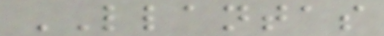LLANTAS
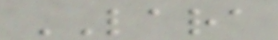LARA
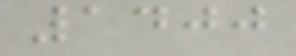1400
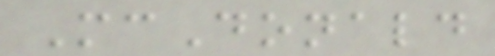McDonald
